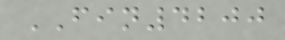FIN4200
